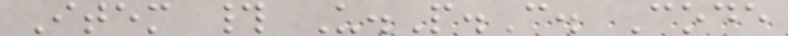Item # U.P.C. Code
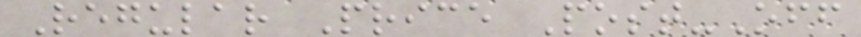Regular Price Post-Off
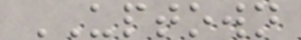UPTOWN
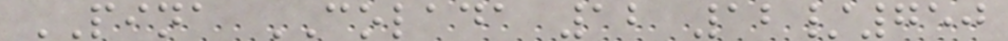PINA COLADA 12 12/750
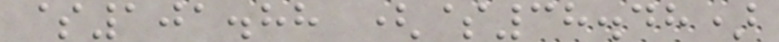$101.88 ($38.48)
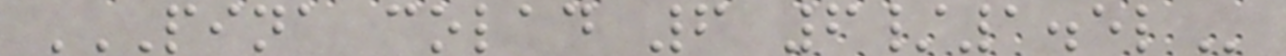PINA COLAD 6 6/1.5L
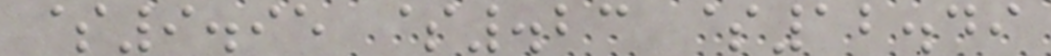$9.95 $.23 $12.49
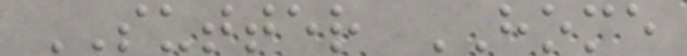SUTTER HOME
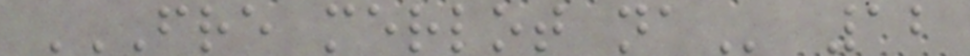FRE MERLOT NA 12
